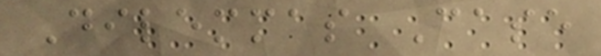Dilemmas Case
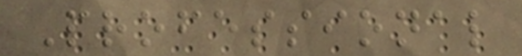Professional
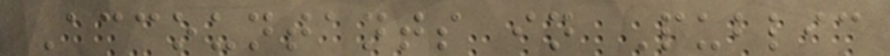Accountants in Public
